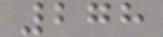278
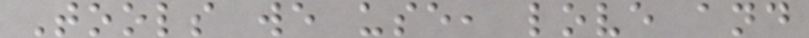Tools we use, love and
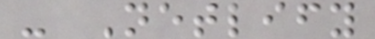- Netlify
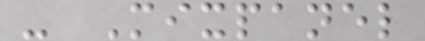- Mixpanel
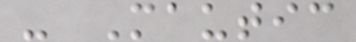- Mautic
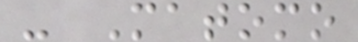- Matomo
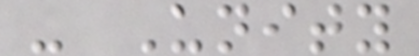- Unity
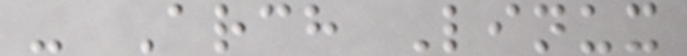- Arch Linux
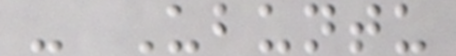- Ubuntu
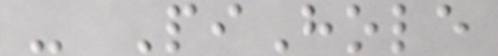- PiHole
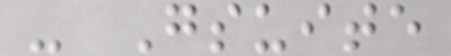- Gsuite
